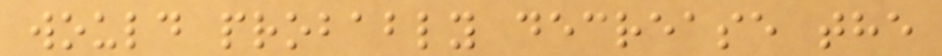would probably decrease the
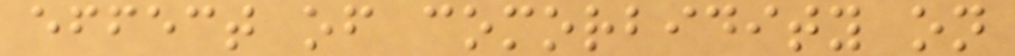effect of comorbidity on
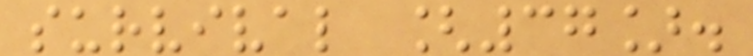survival [37].
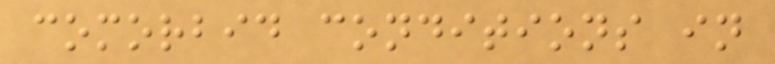comorbid conditions in
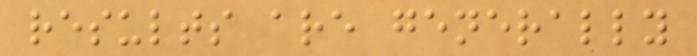results are generally
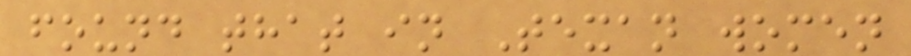found that in Texan women
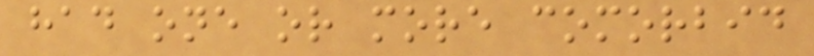had one or more comorbid
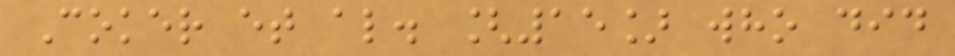Coker et al. [15] who did
